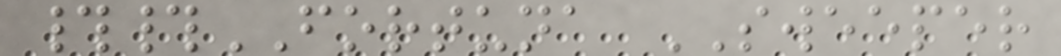##FORTUNA SWEEPER
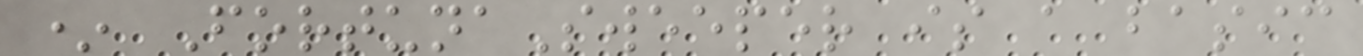* FortunaSweeper is a basic
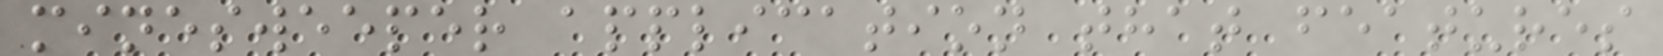minesweeper application that features
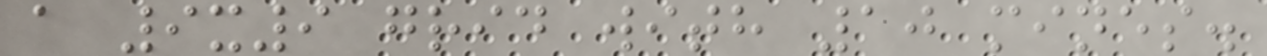a 9x9 grid with 10 mines.
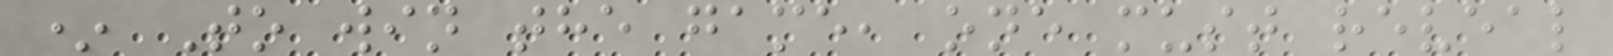* To win the game, one must reveal
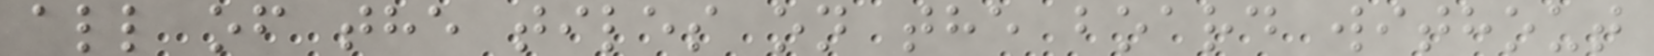all of the tiles on the board without
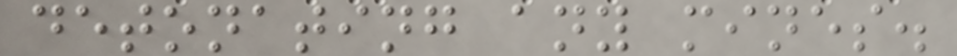detonating any mines.
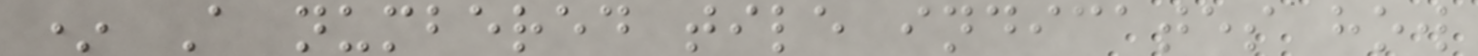* A numbered tile indicates how
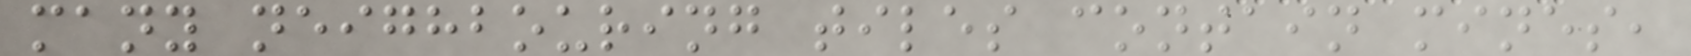many neighbouring tiles contain mines,
